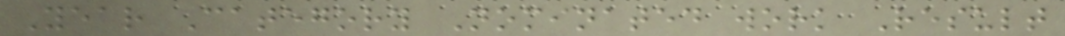Year Category Nominated work Result
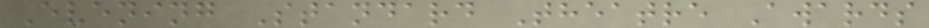Evening Standard Theatre Awards
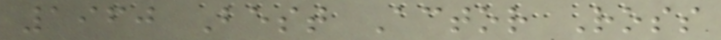1960 Best Actor Ross
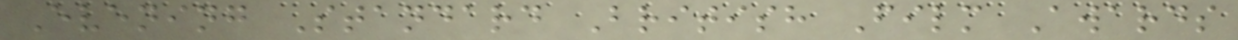Evening Standard British Film Awards
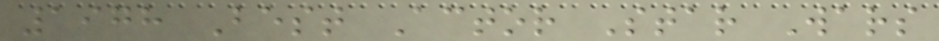1978 Best Actor Star Wars
